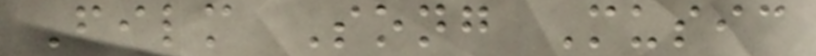Film Song Music
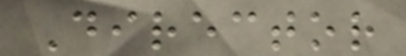Director
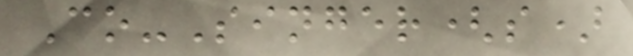Co-Singer(s)
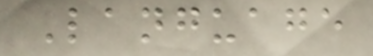Language
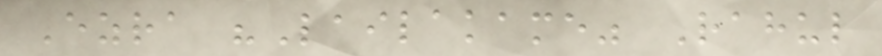Ezra "Lailakame" Rahul
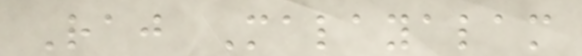Raj Malayalam
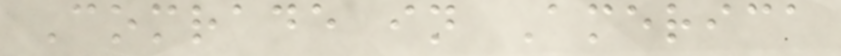Comrade in America
